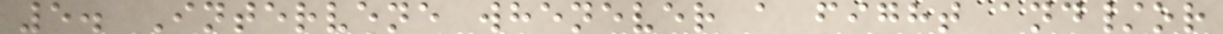5. Intervene whenever a fight and/or
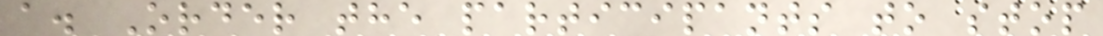a. Order the participants to stop
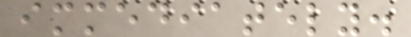immediately.
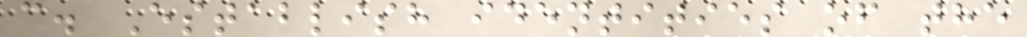c. Establish identities of the
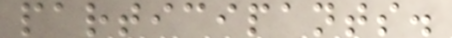participants.
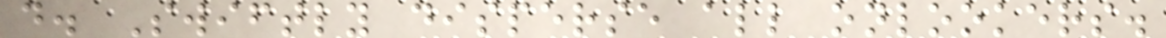d. Swiftly disperse all onlookers.
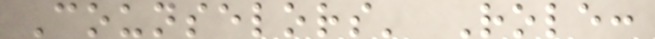Counselors' Role:
